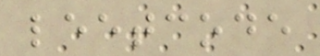leetcode
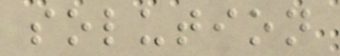solution
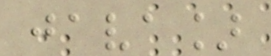java]
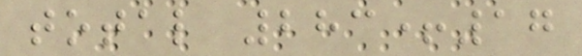total 283+17
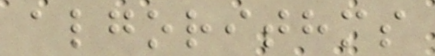algorithms
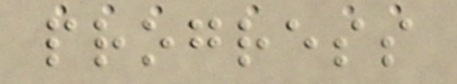progress
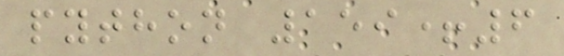python 159+6
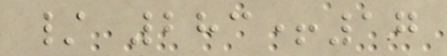/ 283+17
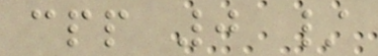cpp 0 /
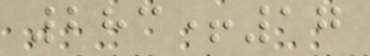283+17
